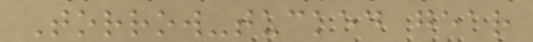Torrow-tucked gear
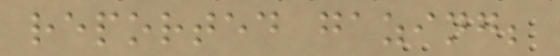reported gazing;
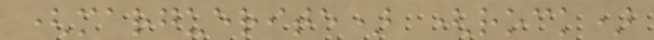(marguerite) (rock)
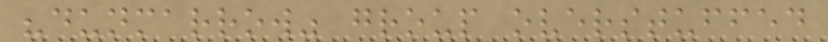"dunmarrow" group overstuffed
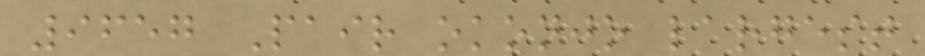9657 Pair okonjo largest
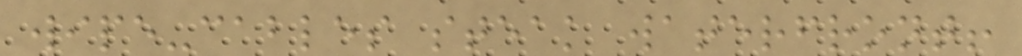wipe-cables steak waterfront!
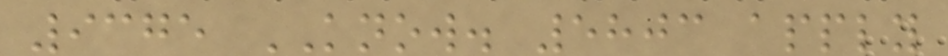9375 KNOW. 5803 apply
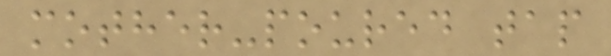mother-poured tap
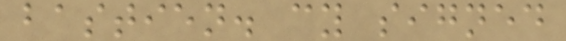bastien. cy signed
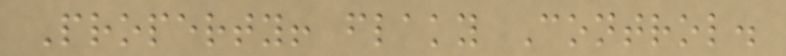Property! flaky Control.
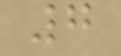7
